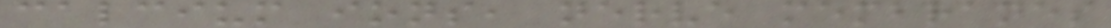calcium ions, nerve membranes
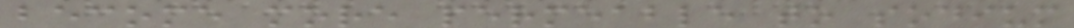become more permeable to sodium
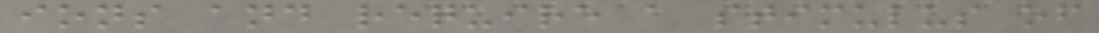ions and require a stimulus of
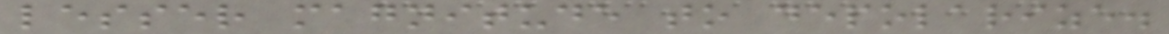lesser magnitude to depolarize.
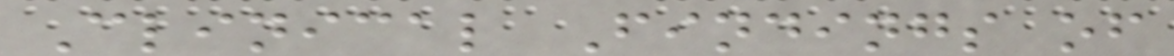Clinical Findings of
